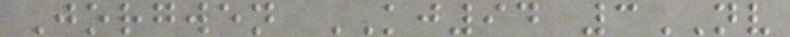Jorgwen KJ94 3NV
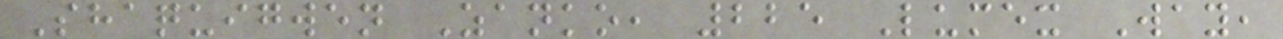Shaquigwen Zanko, 225 Lumex Way,
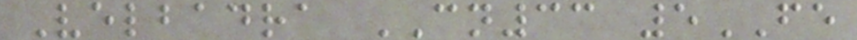Velbadra CN33 5FE
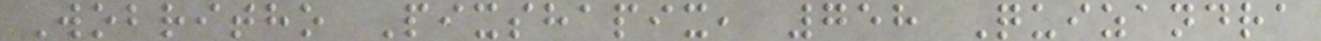Wobritho Pixshapix, 758 Quizandra
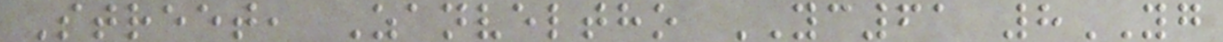Street, Zanveltho YC61 8YG
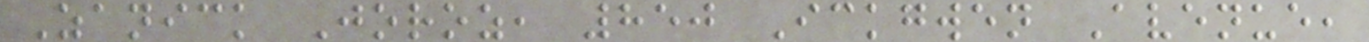Zanick Joroz, 850 Ickgwen Avenue,
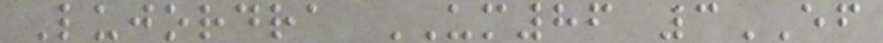Lujordra UM86 3EF
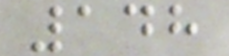148
